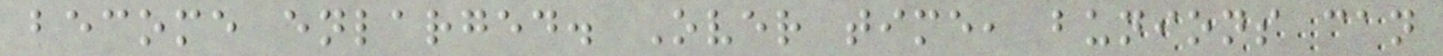become enlarged. Over time, bunions can
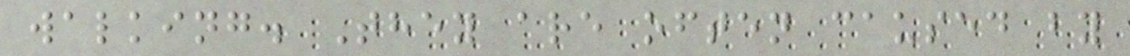walking. They are often caused by
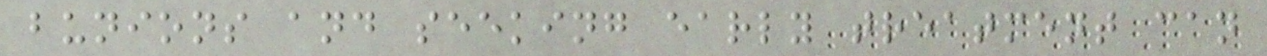bunions and seeking early treatment can
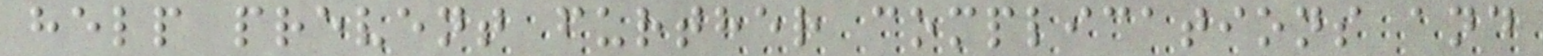help prevent further complications and
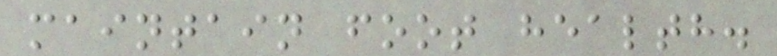maintain foot health.
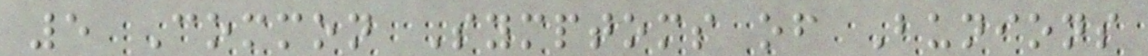5 Common Symptoms of Bunions
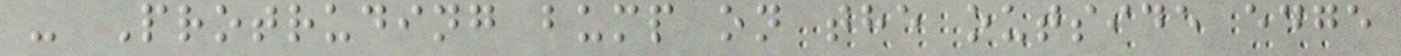- Protruding bump on the outside edge
